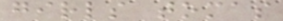girls tomas
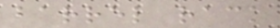barrel rack
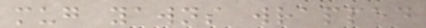mug yawns wrapped
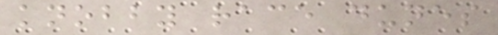knobby race dunes
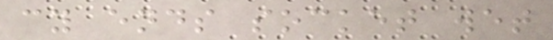cy ends socket wet
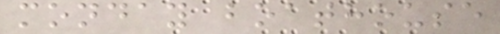monday boathouse
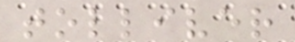tolliver
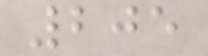205
